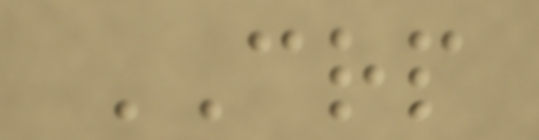CRP
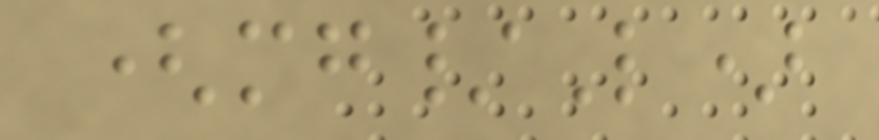(mg/L)
